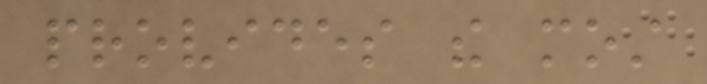provides the most
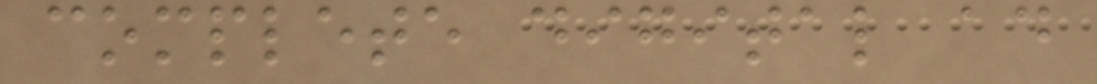complete digital ad
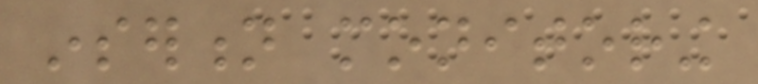insertion monitoring
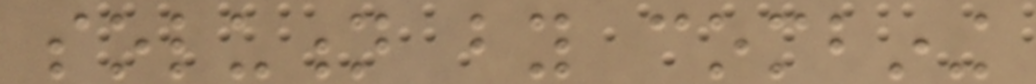solution by combining
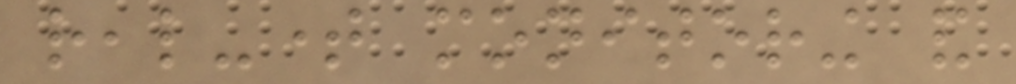real-time monitoring and
